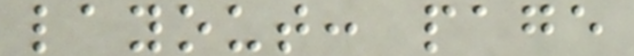layout: page
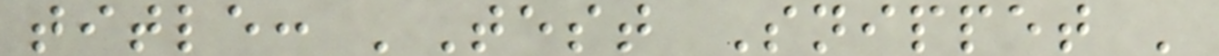title: 'Test Snippet '
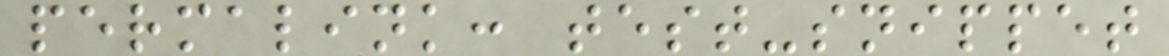permalink: test-snippet
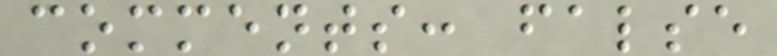comments: false
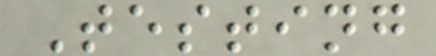Testing
